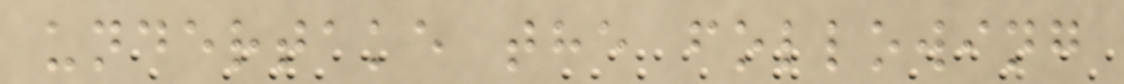undertake the following
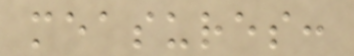measures:
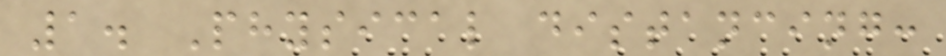1. Physical distancing:
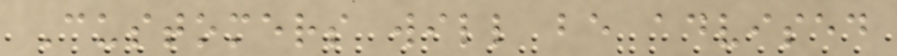Customers will be advised
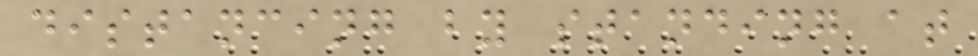distancing by standing at
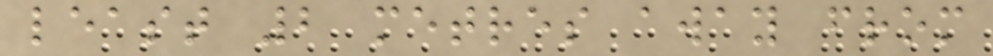least 2 metres away from
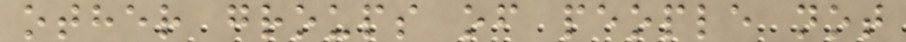other groups of people not
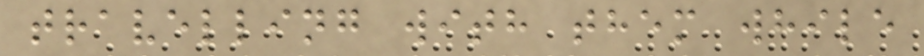travelling with them while
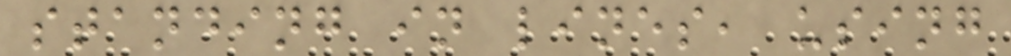standing in lines, using
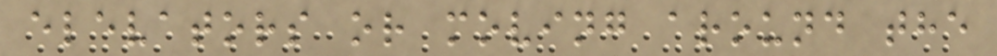elevators or moving around the
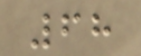68
